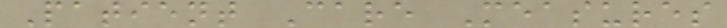Patient Care Measures
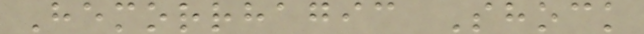Hemorrhagic Shock
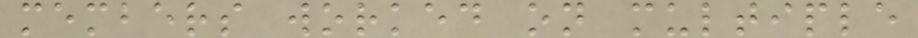members worked on multiple
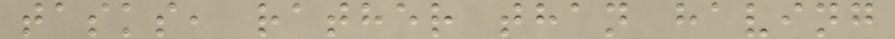tasks, rather than having
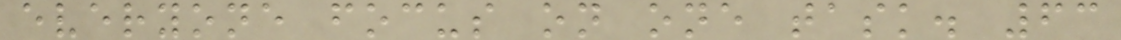everyone focus on one task. 63
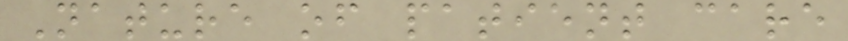Nature of patient care
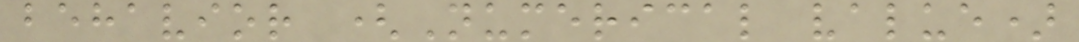behavior (Numerical value)
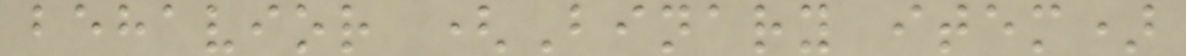behavior (Binary item)
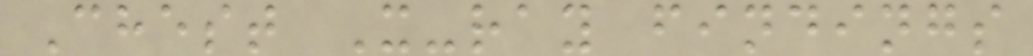Chest X-ray findings
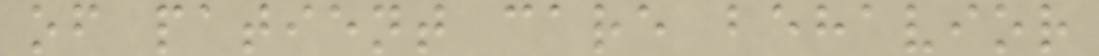of patient care behavior
